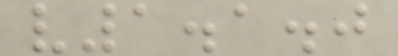v1.1.0
